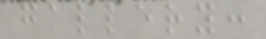gallery:
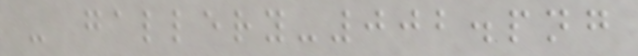- gallery-002.png
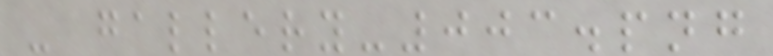- gallery-003.png
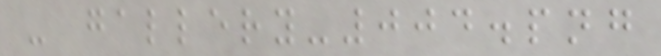- gallery-004.png
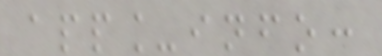app_info:
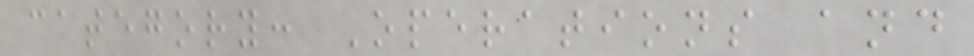category: Operations and
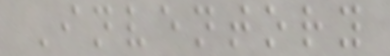Inventory
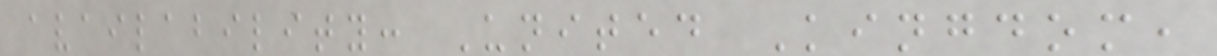availability: United Kingdom,
